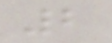2
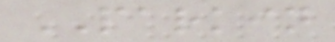PARKIN
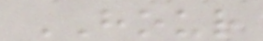HOUR
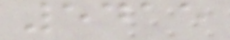5415
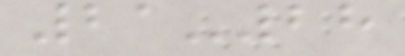21-28
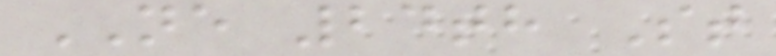NE 24th St
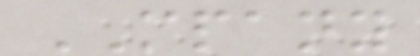MPANY
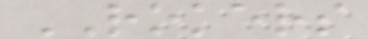ROKERS
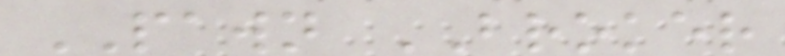PAWN BROKER
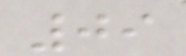09
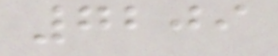7209
